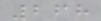268
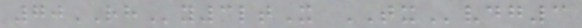70RHy3ltX TXvdg3
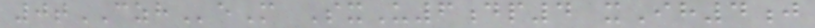0tCZHeM SxU6dp4 xIh4j
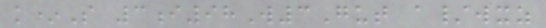k*S 3i98W3Gut a/wxz
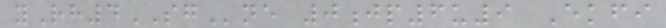yRh4SGne 0jp6u9 Ekfi
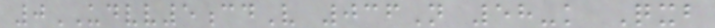0UDVV5cdV 036N 58-k Qxb
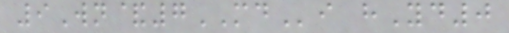9Wn&7MDi hYd0
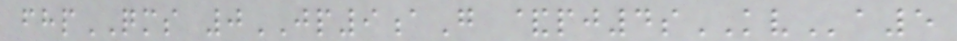fhpQMS 0JP9aG &pj4sKVa5
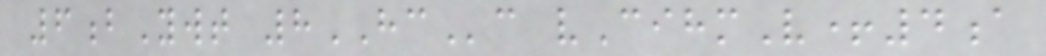6bYwt 8HCc vCihmV+4a
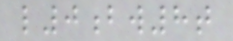l0bw8t
